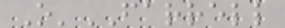O'FARRELL
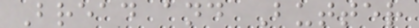Bread and Butter
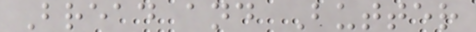Bread and Butter
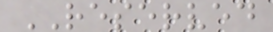RESERVED
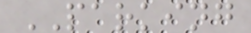PARKING
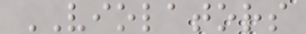VIOLATORS
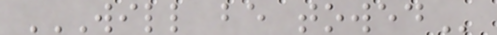WILL BE TOWED
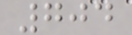704
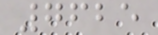7625
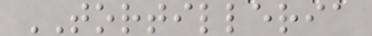TORTILLERIA
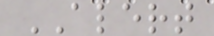ALERT
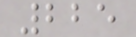225
